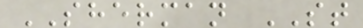SHERMAN ST
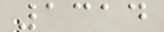1314
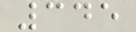345
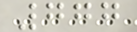777
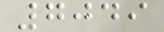7049
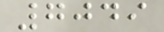7049
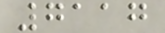7117
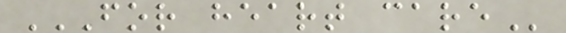FOR HEART CARE
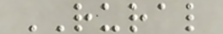RURAL
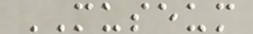MUSEUM
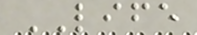LIFE
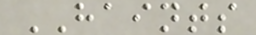HAINTS
